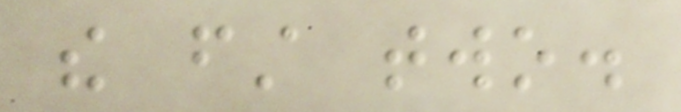the first two.
